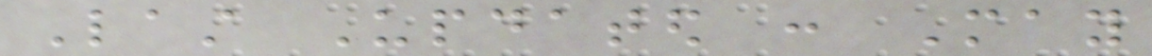Last Updated : May
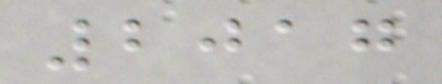2017
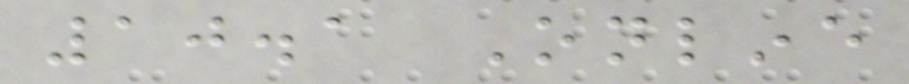10.1 Online
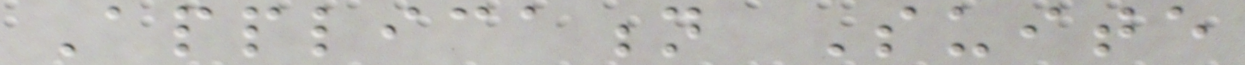Application Suite
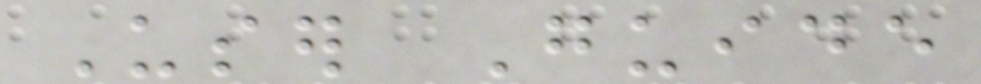User Guide
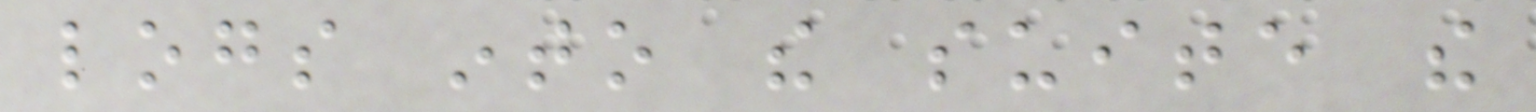logs into the suite the
